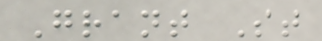Grant St
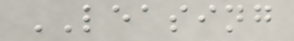LEASING
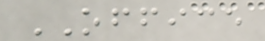OFFICE
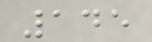145
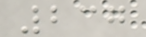237
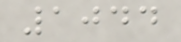1044
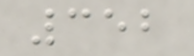352
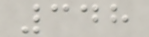348
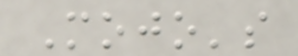Mojo's
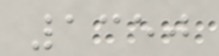1350
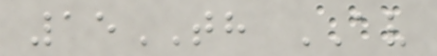15TH AV
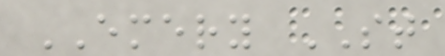EMERY ST
